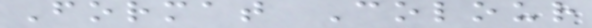Format Colour
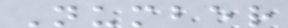Number
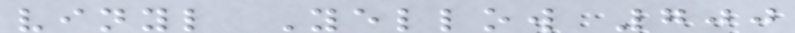vinyl Yellow 700
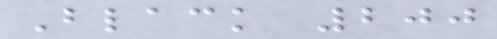Black 200
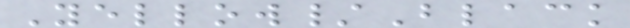Yellow/Black
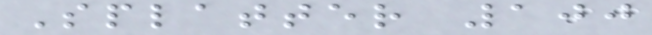Splatter 100
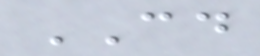CD
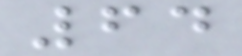64
